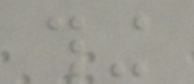thing
